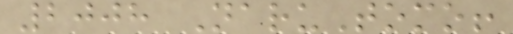2008 NaruTomo!
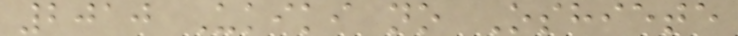2010 Ukiki no Oshiete
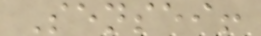Sensei!
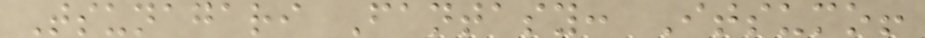Tsunagari Fantasy: Itsumo!
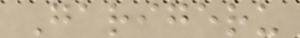Garigeru
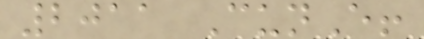2011 CunE!
